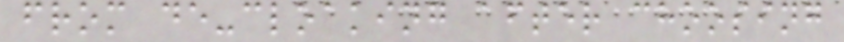from de-cloaking after choosing
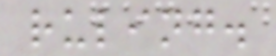ruling.
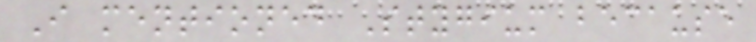I mentioned Stygium because
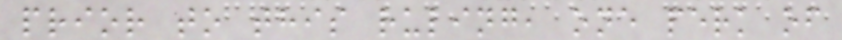prior to this ruling, one perk of
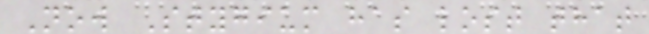Now Stygium has lost that
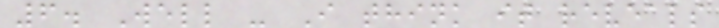6. Well - I think it reveals
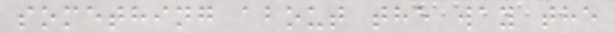something about the way the
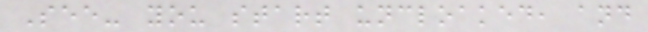See- you start uncloaked, and
